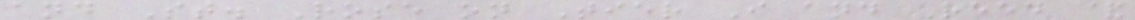and St. Rose on Tier I and Reed &
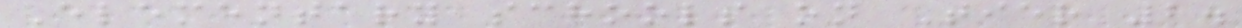Elementary schools on Tier 2.
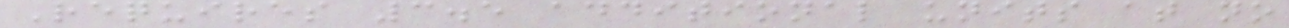Requires 3.5 additional units at no
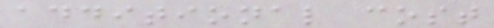additional cost
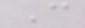C
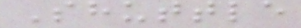Shuttle
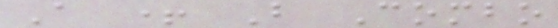A + B Combo
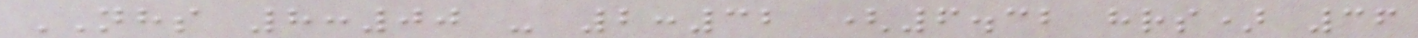NHS 8:00 - 2:32 (6.32 hrs) 36
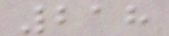218
